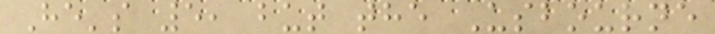He's 5, but the Usbourne
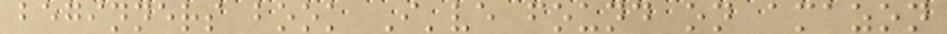beginners book I've found on amazon
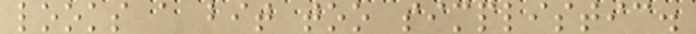looks a bit too simplistic.
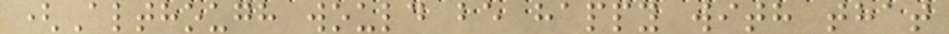(Although would be happy with that
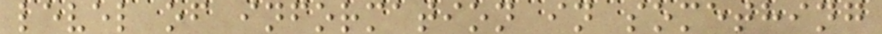level of information in something
